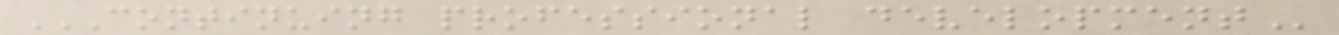CONTINUING PROFESSIONAL DEVELOPMENT
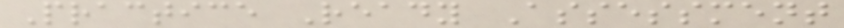Practice Ready Assessment
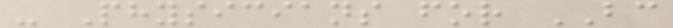- Physicians for BC
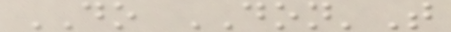DO DON'T
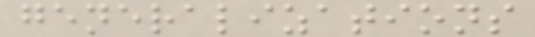generalizations
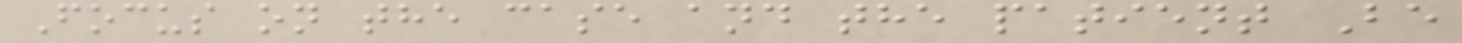Focus on the case and the patient Be
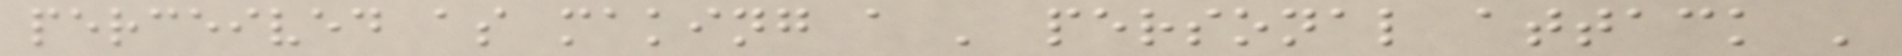perceived as making a ' personal attack '
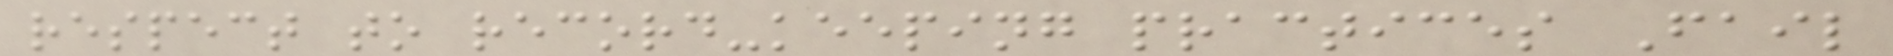respect to record-keeping practices Fail
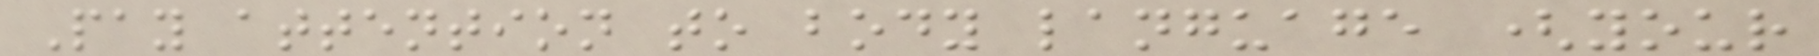Pay attention to body language (your
